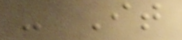- It
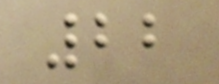22
